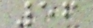56
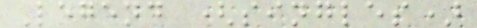Legend (singles)
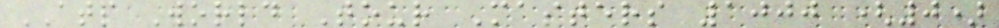ATP World Tour Masters 1000 (0)
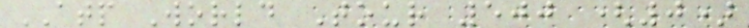ATP World Tour 500 (0)
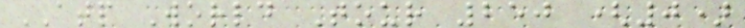ATP World Tour 250 (0)
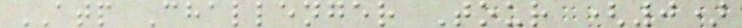ATP Challenger Tour (0)
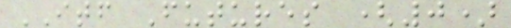ITF Futures (0)
